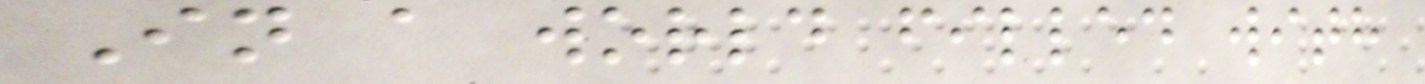In a world filled with
